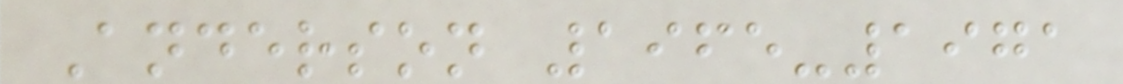Anderson 1965-1971
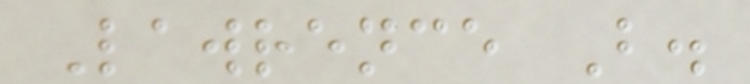Lawrence B.
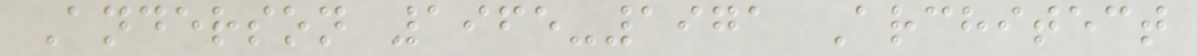Anderson 1965-1971 Architect
